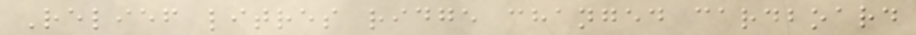Relief litres ridge changed cardboard
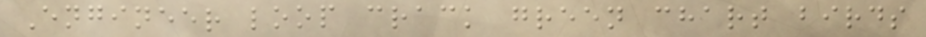Engineer loop crack green chart birds
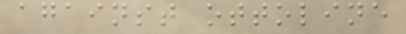against ottoline
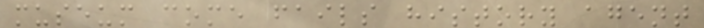museum come fails history agent
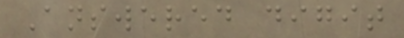Answered digit
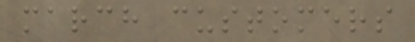march customers
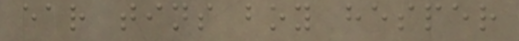ear tins boy hesper
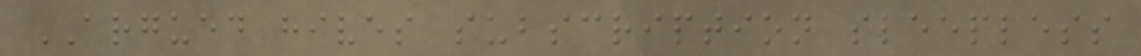ARGUED hives subscription sleepless
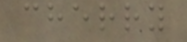cherry
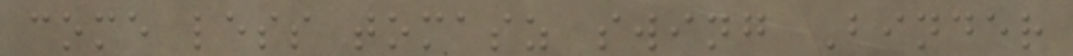come less tomasz swing Binder
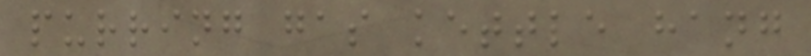purring gas kettle hang
